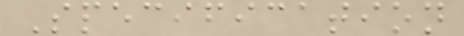Specification
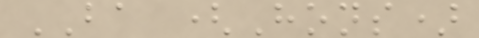BA (Hons)
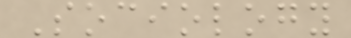Sociology
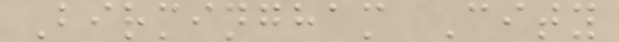Birmingham City
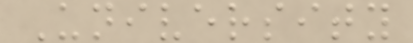University
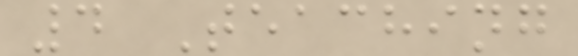4 Teaching
